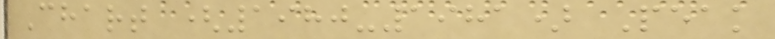Chart (1980-1981) Peak
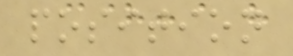position
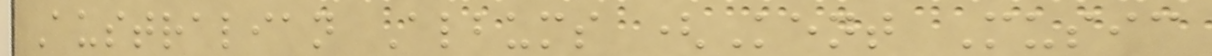Australian Albums (Kent Music
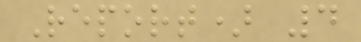Report) 4
